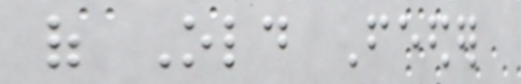of Old Feeder
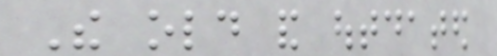The old and outdated
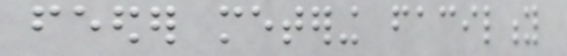feeder metering facility
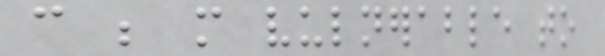can be more vulnerable to
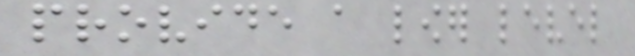provide a lower level
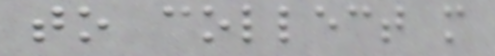to collect more
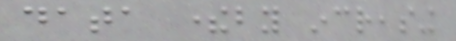data thereby increasing
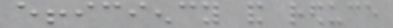efficiency and reduce
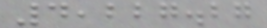4,227.27
